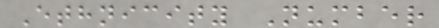Ethnicity Number
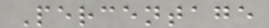Percentage
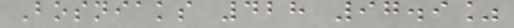Bosniaks 428 97.9%
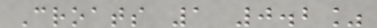Croats 1 0.2%
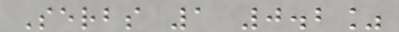Serbs 1 0.2%
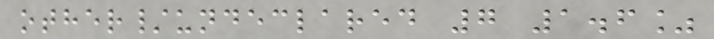other/undeclared 7 1.6%
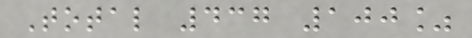Total 437 100%
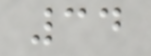34
